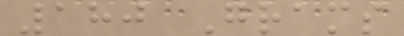180 Grams
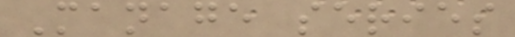Manage series
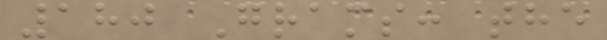180 Grams: the
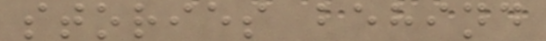stories behind
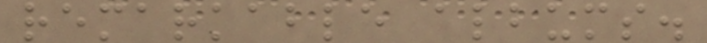remarkable albums.
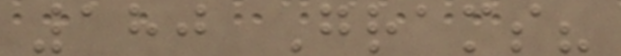180 Grams?
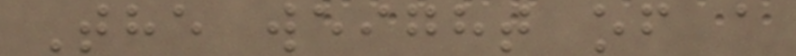The weight of a
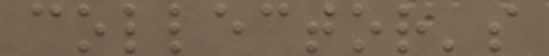collector's
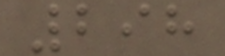298
